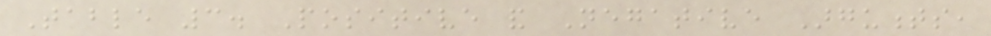Table 3. Positive and Negative Arguments,
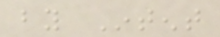by Intent
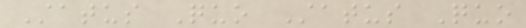Status Quo Status Quo
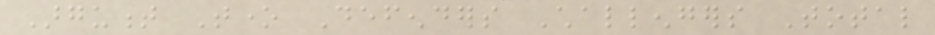Argument Tone Defenders Challengers Total
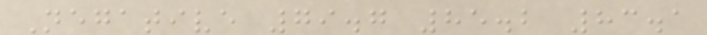Negative 79.7 85.2 83.1
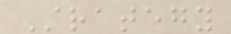Strategy
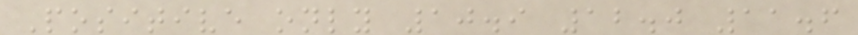Positive only 10.9 12.0 11.6
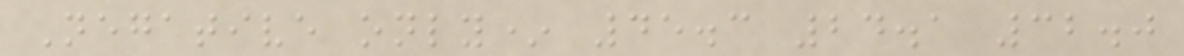Negative only* 45.3 24.1 32.0
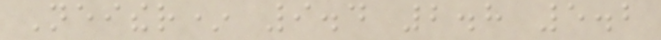Neither* 9.4 2.8 5.2
